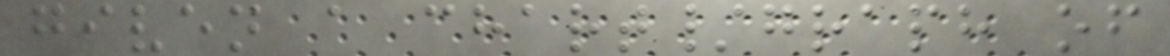given a chart/graph of
